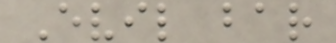Evil bar
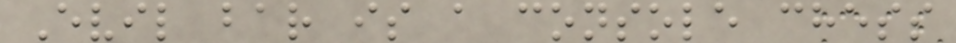Evil bar is a console chess
